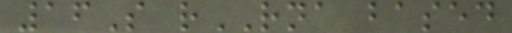16S rRNA based
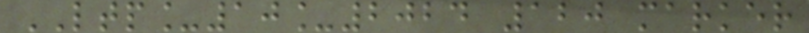LTP_10_2024 120 marker
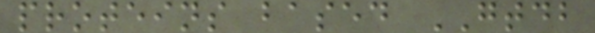proteins based GTDB
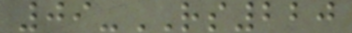09-RS220
